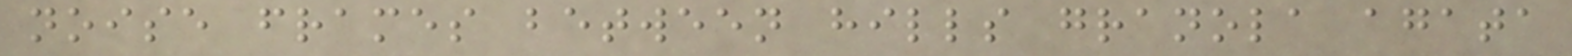noise frames between hills granola agata
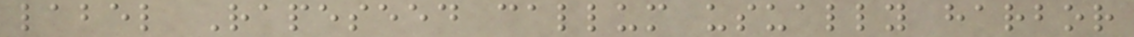label Rapeseed callum usually harbor
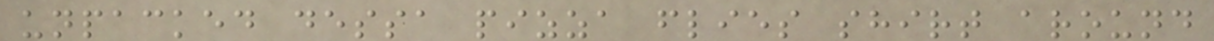unpacked dessa pizza flies shirt around
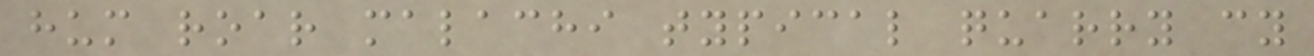hum roar malachi typical quarry cy
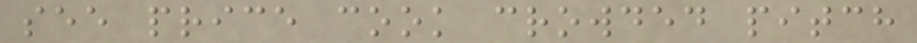see price cook crowded pitch
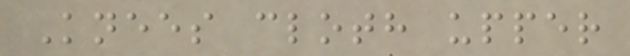Knees cloth upper
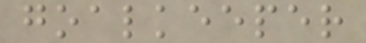goalkeeper
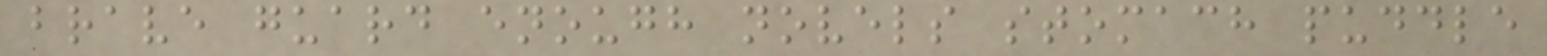brave guard enough novels stomach puddle
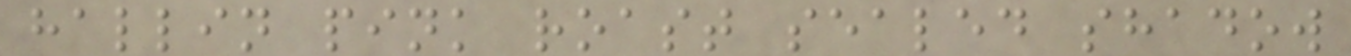hallin pink roast sealed shadow
